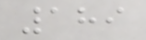189
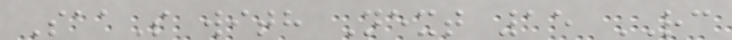SaaS with Next 15 RC
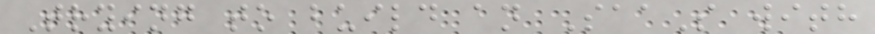Trying to build an SaaS with
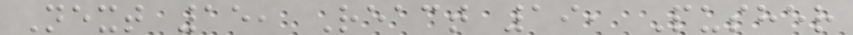Next 15, React 19, Pusher
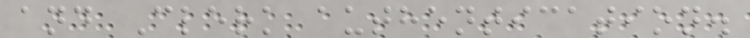and Clerk authentication.
